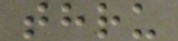thru
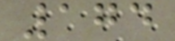174
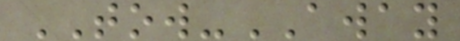TOW-AWAY
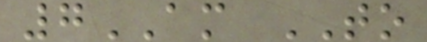7AM TO
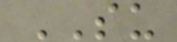SU
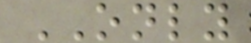ONLY
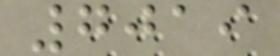7019
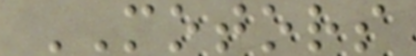MOTORS
